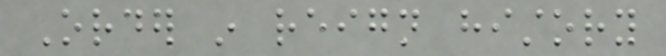Order in reign history
